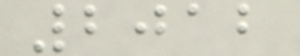2012
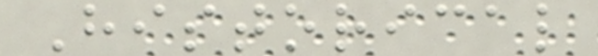Historical
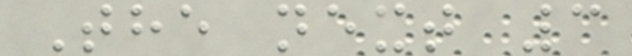The next 3
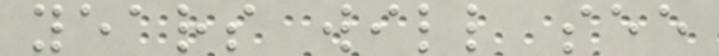years will see
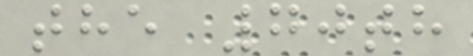the 70th
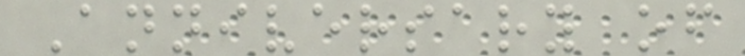Anniversary of
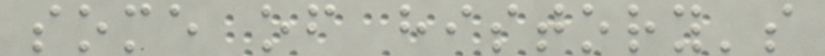some of history's
